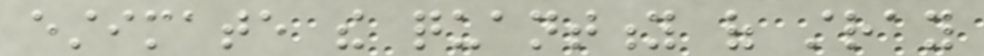estimate the quantity of stray
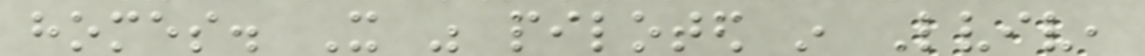homes. It was piloted in Lviv,
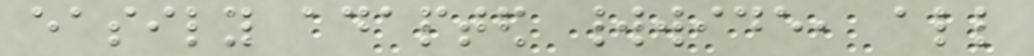easily adapted worldwide, all
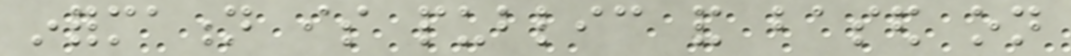information is public and based on
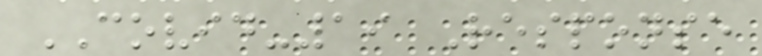COVID-19 Response
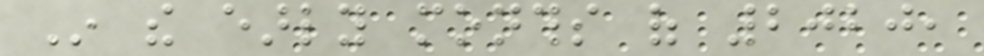In the early months of 2020,
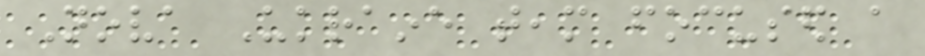Nova Ukraine team focused a
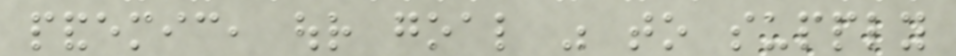pandemic, our goal was to supply
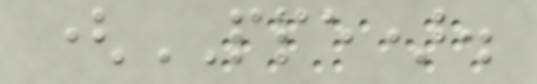(PPE).
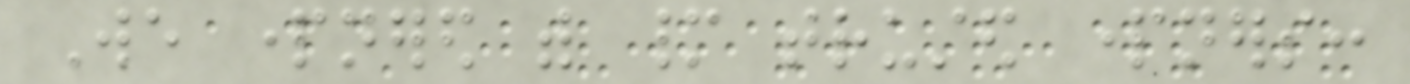We partnered with many trusted partners:
